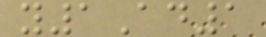y1Ad1
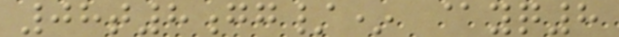08t8gg/* @yq8
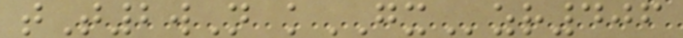tT2wN kGXzr406
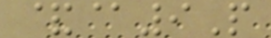&@9P
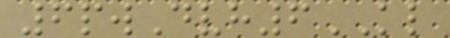6pwDvh6KL
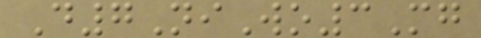D7NiWo3Mg
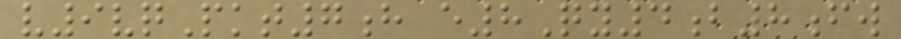v9vqPkt7h e8Qy4b8fw
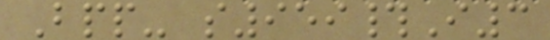Bpp- s959#I3
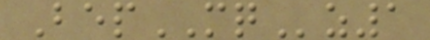BepMQz1
